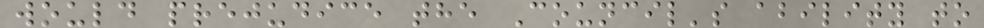would prejudice the Council's ability to
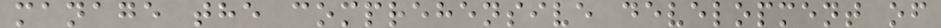manage the comprehensive development of
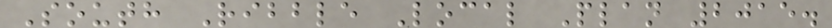South Ribble Local Plan 2015.
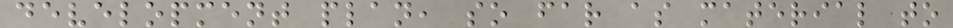development plan, so far as material to
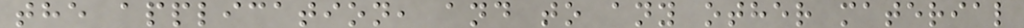the application, and to any other material
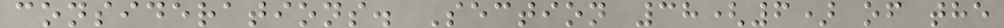considerations. Section 38(6) of the
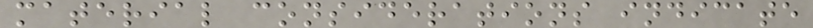material considerations indicate
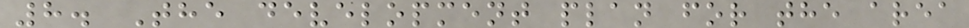8. The development plan for the area
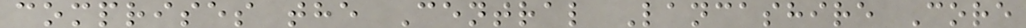comprises the Central Lancashire Core
